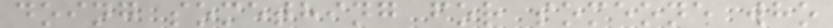doing something for someone who
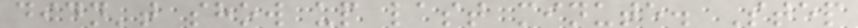didn't show up last minute. Step
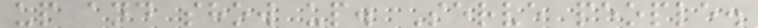up and show up. Serve people.
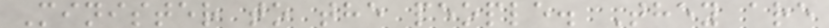Minister to the people. They are
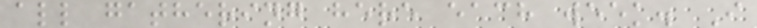all gathering here each week. I
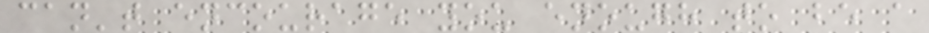can't encourage you enough to be a
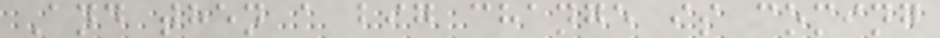And then a big change is coming
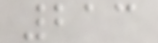213
